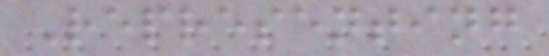Representing
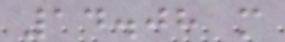14.08 m
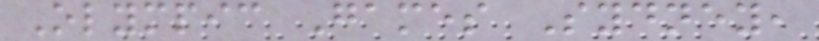Olympic Games Sydney,
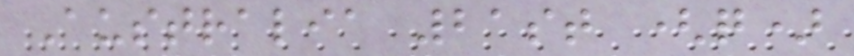Australia 21st (q)
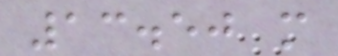13.50 m
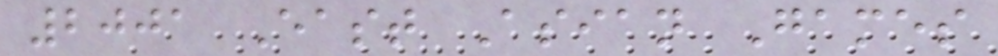2001 East Asian Games
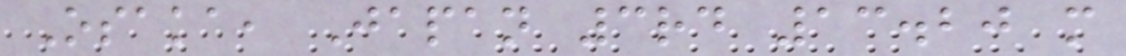Osaka, Japan 3rd 13.20 m
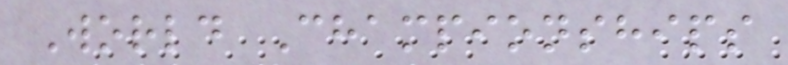World Championships
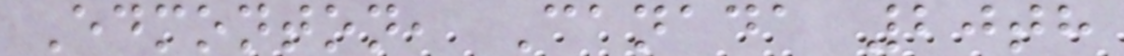Edmonton, Canada 20th
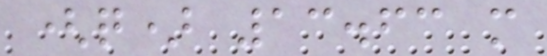(q) 13.63 m
